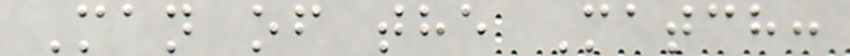Man of the Match:
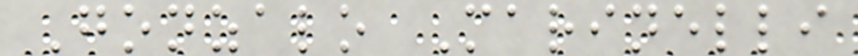Gonzalo Marinelli
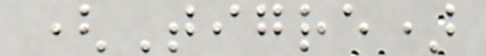(Tigre)
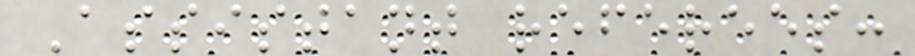Assistant referees:
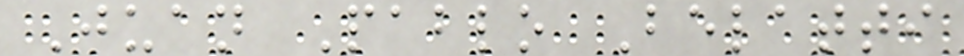Juan Pablo Belatti
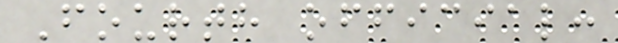Fourth official:
